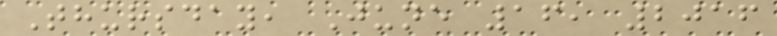Thursday, June 16, 2016
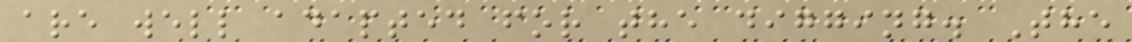are well adapted for the digging. The
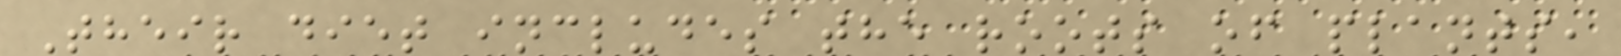Their diet includes the roots of plants,
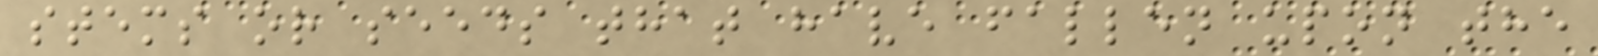stems or seeds that have fallen upon the
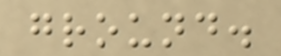ground.
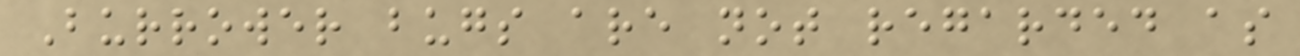Burrower bugs are not regarded as
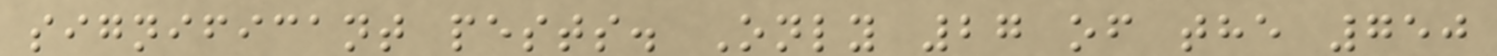significant pests. Only 27 of the 750
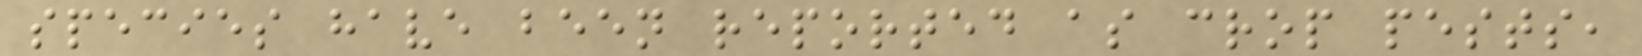species have been reported as crop pests,
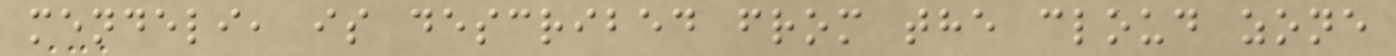mendeli, is described from the cloud zone
